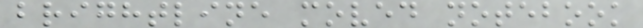brightline moved notebook
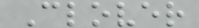Clover
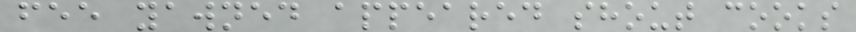fee yawned appeared shout cooks
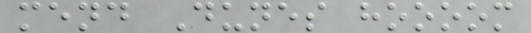mend Dunes hoooom
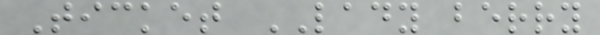Ticket LADY berry
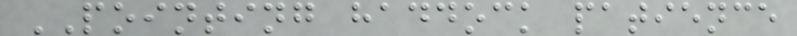POINTING haddock patience
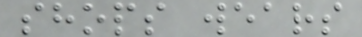shops wears
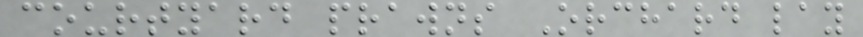courtyard prawns Orchard lay
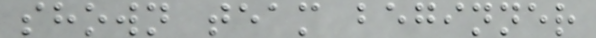shown team beginner
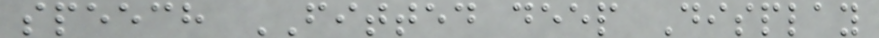speech FITTED deep Display
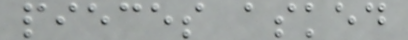pieces asked
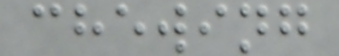chewing
